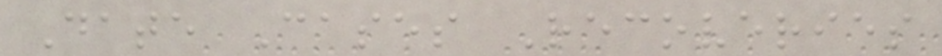Date Cases Recoveries
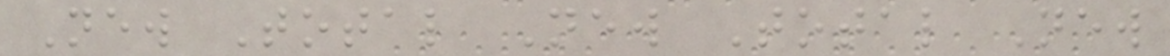New Total New Total New
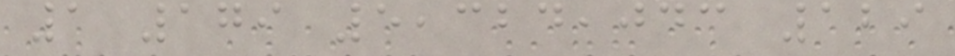1 179 5,324,043 129
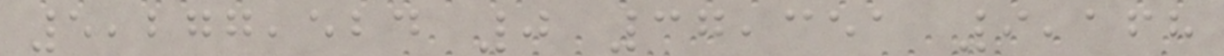5,277,524 0 37,351 9,168
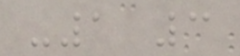-1 3
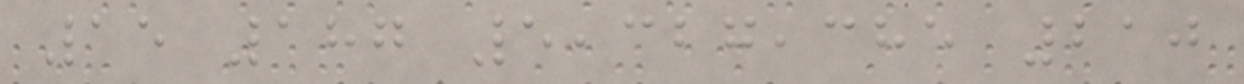15 187 5,327,385 210
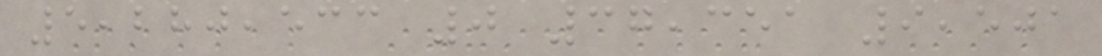5,280,533 0 37,351 9,501
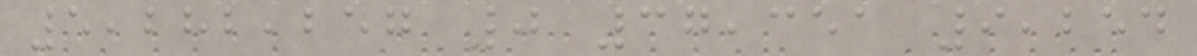5,282,257 0 37,351 9,254
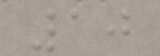10
